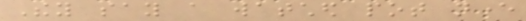They say a watched pot never
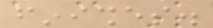finishes.
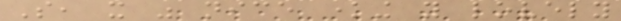So, it was nice knowing you lovely
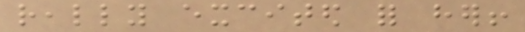really excited for her!
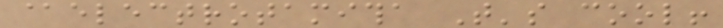@electrotamitha That's cool!
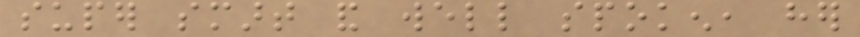super smart and well spoken, her
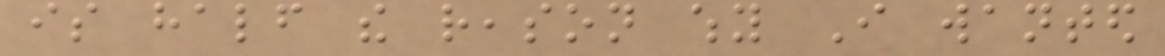is half the reason why I wanted
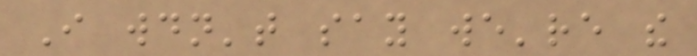I wouldn't say we're the
